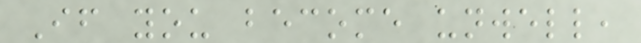If you become unwell,
